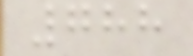788
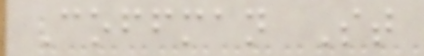Coffman St
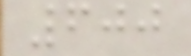600
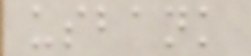usbank
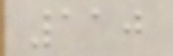110
